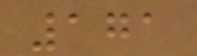171
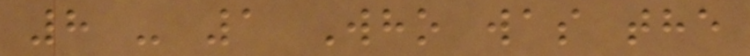8 - 1 Who was the
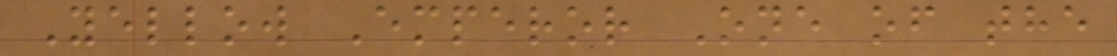Yellow Emperor One of the
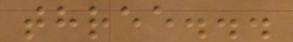three...
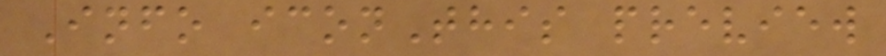Info iconThis preview
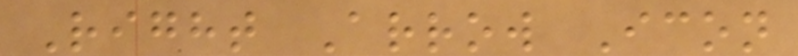Right Arrow Icon
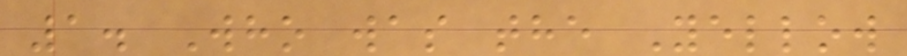1. Who was the Yellow
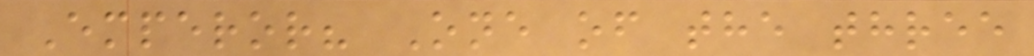Emperor? One of the three
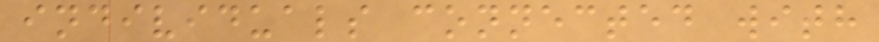individuals connected with
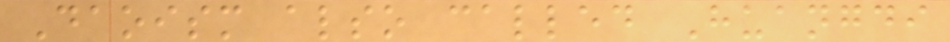Daoism also called Huangdi
